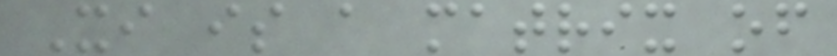Xi is a matrix of
